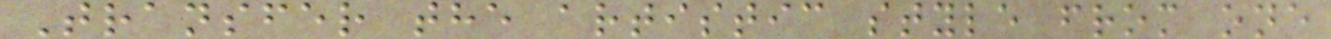Transfer the artistic style from one
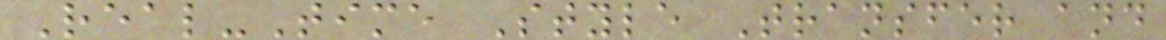Real-Time Style Transfer and
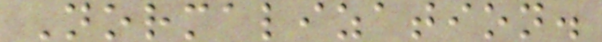Normalization.
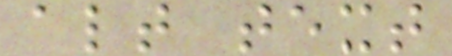alt text
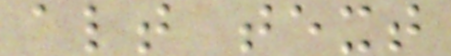alt text
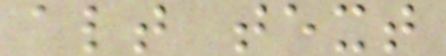alt text
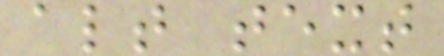alt text
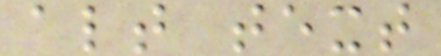alt text
